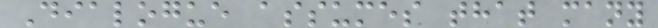Dialogue assumes that many
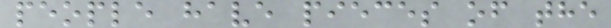people have pieces of the
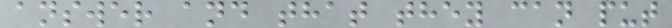answer and that they can put
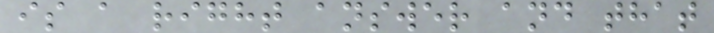is a right answer and that
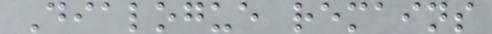Dialogue remains
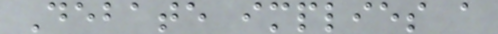Debate implies a
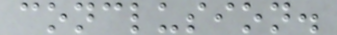conclusion.
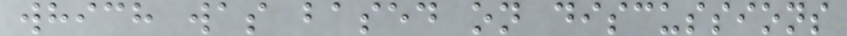which was based on discussions
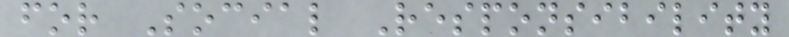for Social Responsibility
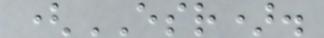(ESR).
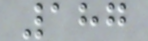187
